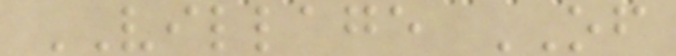VILLAGE OF
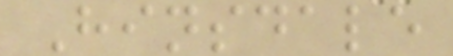Hinsdale
